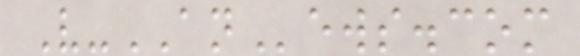V-ANews.com
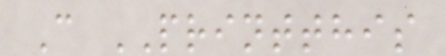C PRINTTHIS
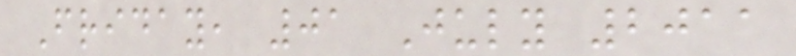Friday, 01 July 2011
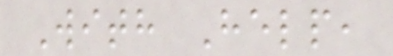With Help,
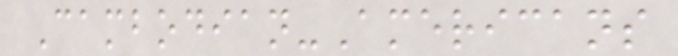Cambodian-Americans
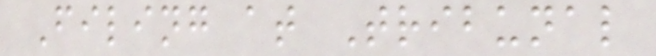Filing at Tribunal
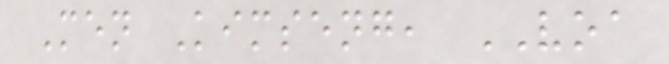Men Kimseng, VOA
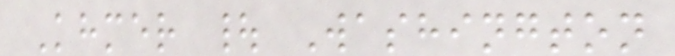Khmer | Washington
